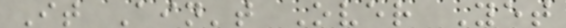It Ain't Over Yet
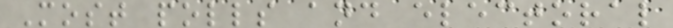Most polls and electoral
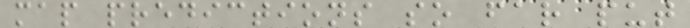map predictions so far put
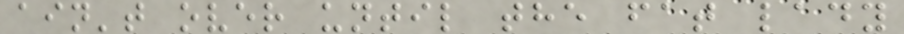ain't over until the fat lady
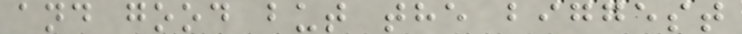and good but the biggest
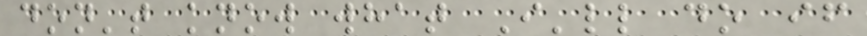don't know what I'll do if
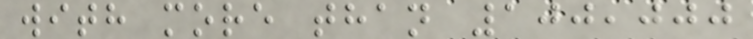with more than 100,000
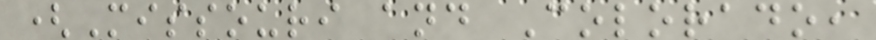(Missouri and Colorado,
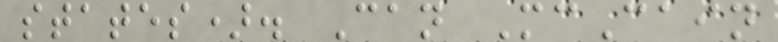states). Can McCain
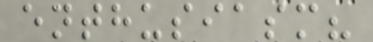enthusiasm?
